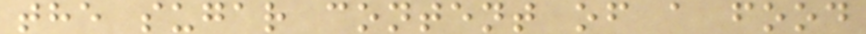the sugar content of a food
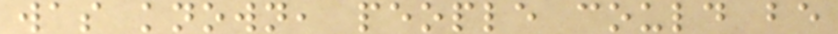was known, people could be
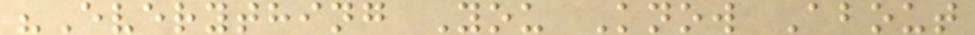"Everything You Know About
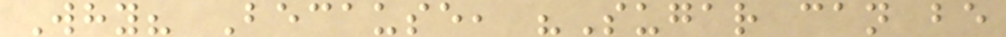Why? Because, "Sugar can be
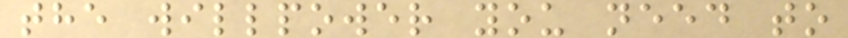the willpower you need to
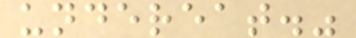undereat."
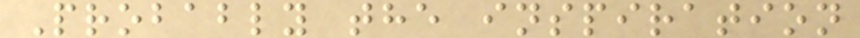Probably the inspiration
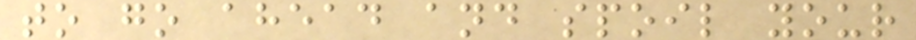to go ahead and spoil your
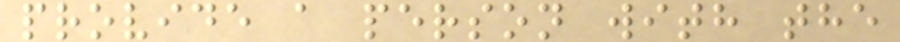provide a person with the
